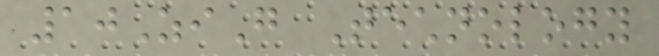10ZiG Technology
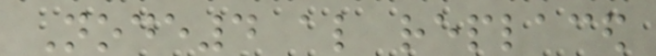Node4 also replaced
